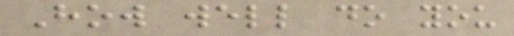How well do you
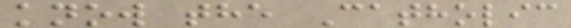know the Catholic
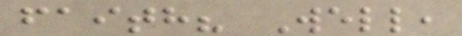faith? Well,
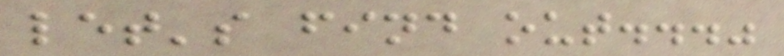let's find out..."
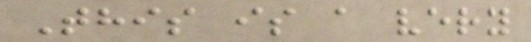This is a very
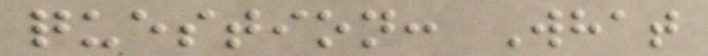question: What
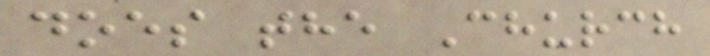does the Church
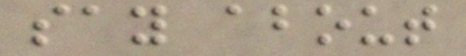say about
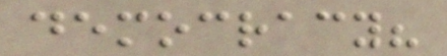democracy?
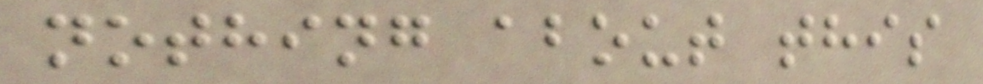nothing about this
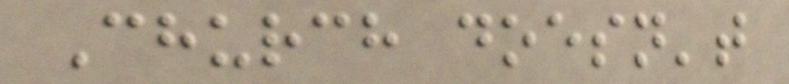Church doesn't
